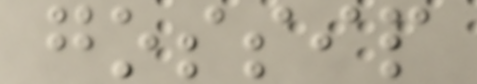gossip
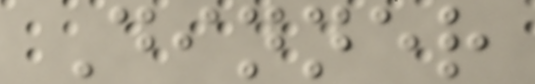Dinner
